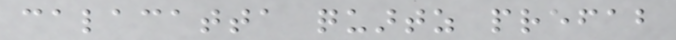calacatta quartz prefab
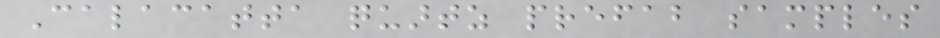Calacatta quartz prefab samples
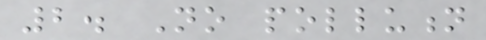2. No pollution
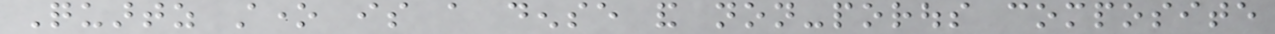Quartz stone is a dense and non-porous composite
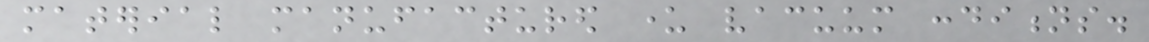material manufactured under vacuum conditions.
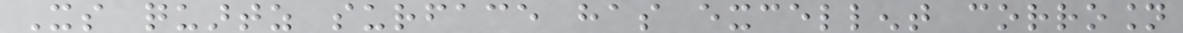Its quartz surface has excellent corrosion
